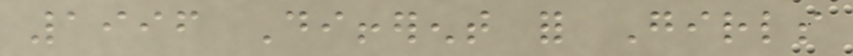1996 Different for Girls
